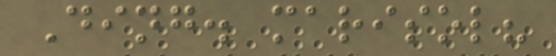Ding. marisol?
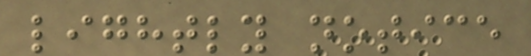lightly notice
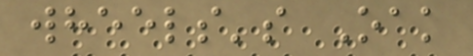wheels's Oak
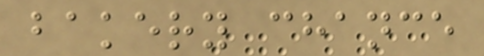bakery chance
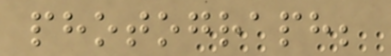photograph;
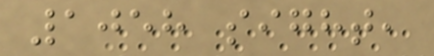1058 sight,
